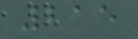215
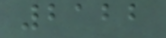2122
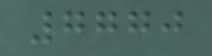7770
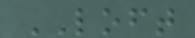LOFT
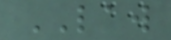LAW
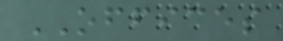OFFICES
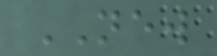NEW
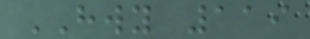HWY 119
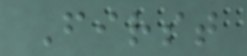First
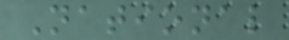National
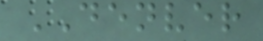DENVER
